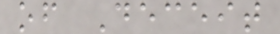of Deceit
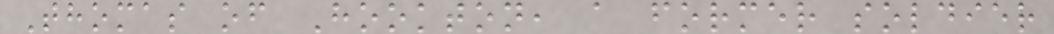Thomas of Hookton, a former soldier
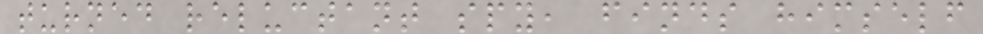turned reluctant spy, finds himself
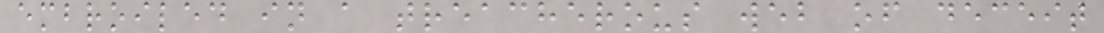embroiled in a treacherous web of deceit
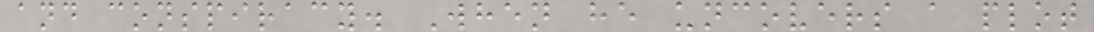and conspiracy. When he uncovers a plot
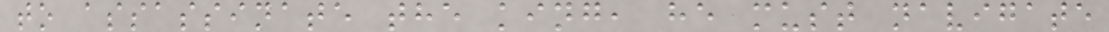to assassinate the king, he must navigate
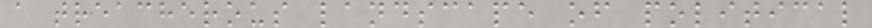a treacherous landscape of political
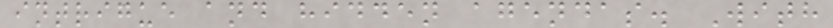intrigue and hidden agendas. With
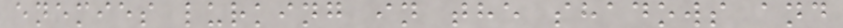enemies lurking in the shadows and
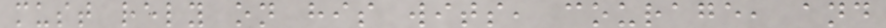must rely on his wits, courage, and
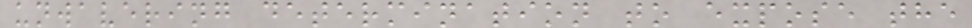unwavering determination to expose the
